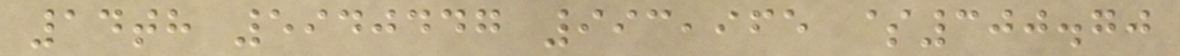14th 5940447 993,965 $300.70
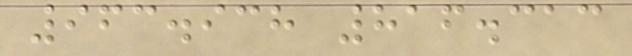963.938 816.313
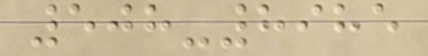508-8985
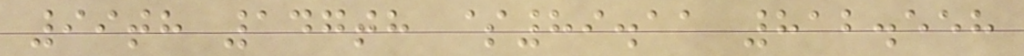99th 147th $89.11 812.558
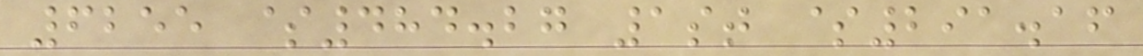6255 $484.27 1st $291.16
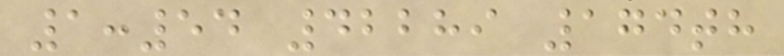1:54 42289 174th
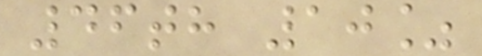46th 10%
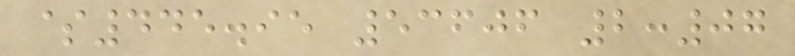$445.95 53606 2:07
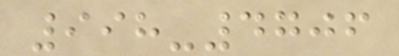998-4706
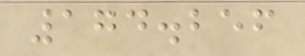174.256
